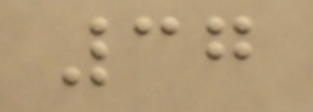37
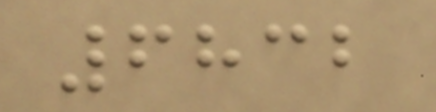6832
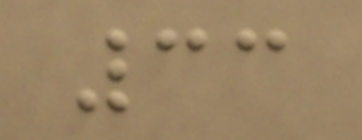33
